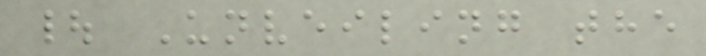| Unveiling the
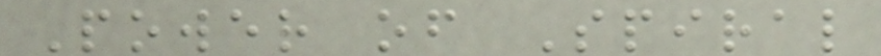Power of Spiral
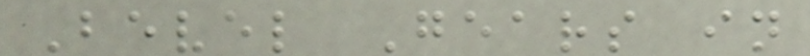Bevel Gears in
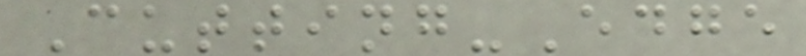Cutting-Edge
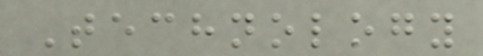Technology
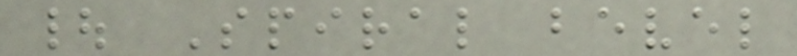| Spiral bevel
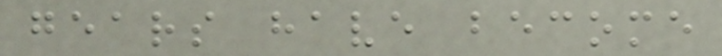gears have become
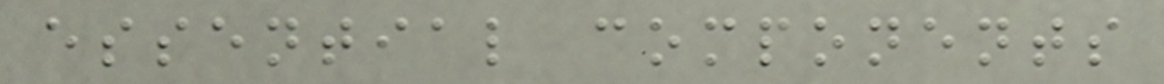essential components
